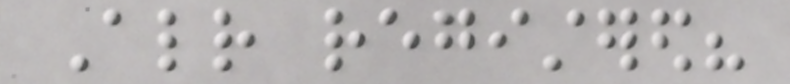Already registered?
